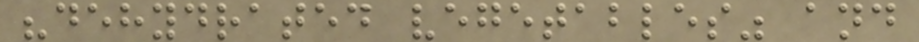"dehydrated vegetables" and
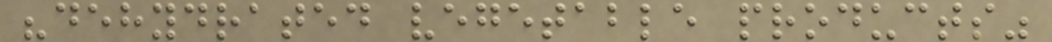"dehydrated vegetable products"
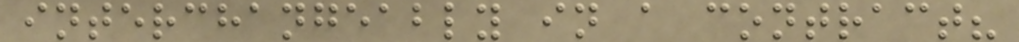interchangeably in a contract?
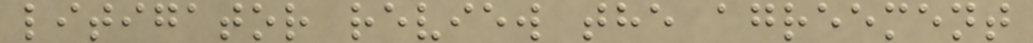litigator review the agreement
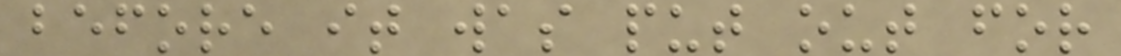before it was put out for
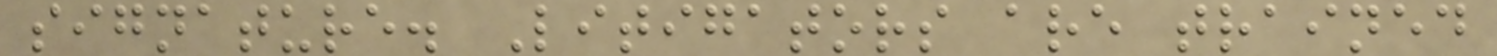signature. Litigators are trained
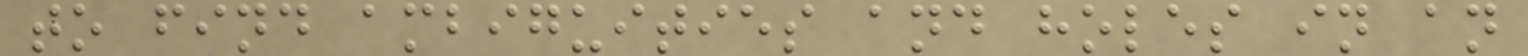to find ambiguities and holes in an
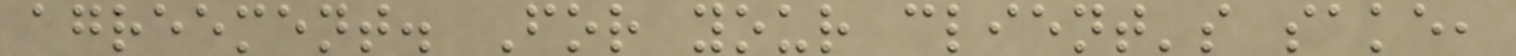agreement. For your client's sake,
